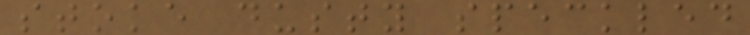stoke dusty speckled
